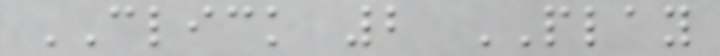CLICK 2 PLAY
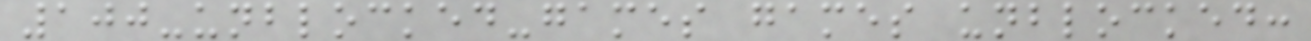100-unblocked-games games unblocked:
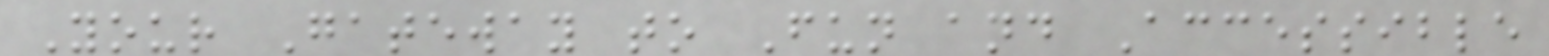Your Gateway to Fun and Accessible
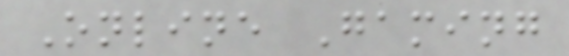Online Gaming
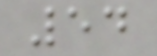54
